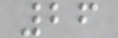26
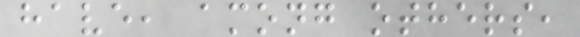have, among others,
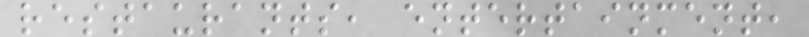restaurants, entertainment,
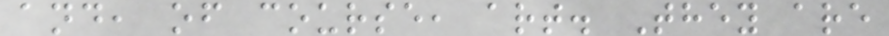and, of course, art. They are
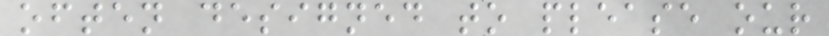often designed to please our
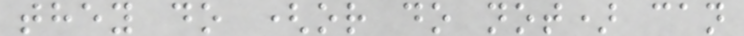they do (or do not) can
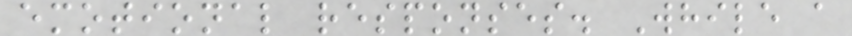emotional responses. While a
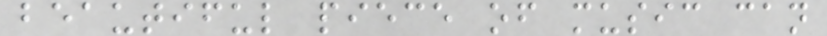beautiful piece of music can
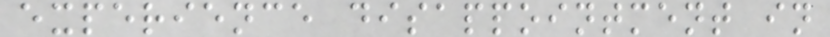experience disappointment in
